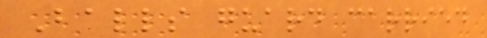Balls guard carried
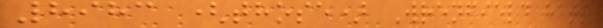8983 (those) Wrenfield hats
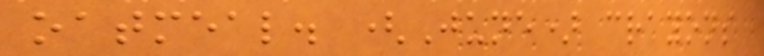oatmeal. (June) crayons
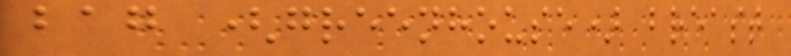bag (greenhouse) breast
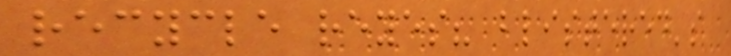recycle reyes? blistered's
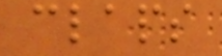claps
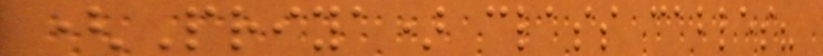(Priya) class cables?
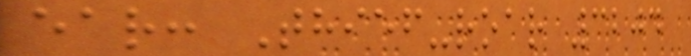ear: Thief-roar 3204
